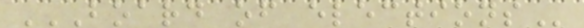BOARD OF ELECTIONS
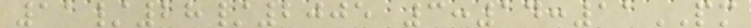11/28/2005 3:14:11PM
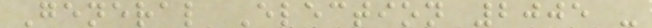General Election 2005 -
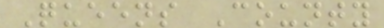Queens County
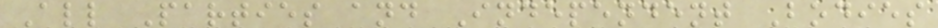All Parties and Independent Bodies
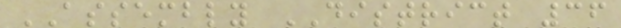ASSEMBLY DISTRICT 36
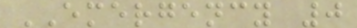EMERGENCY 0
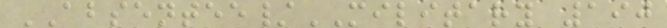ABSENTEE/MILITARY 190
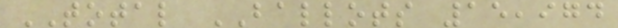TOTAL BALLOTS 15,974
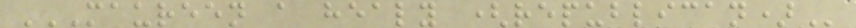MAUREEN A HEALY (REPUBLICAN)
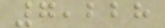7,228
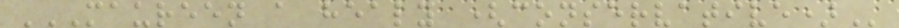MAUREEN A HEALY (CONSERVATIVE)
